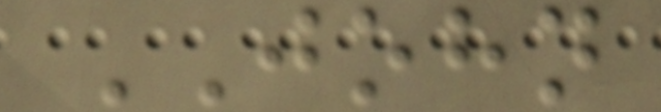JOHN
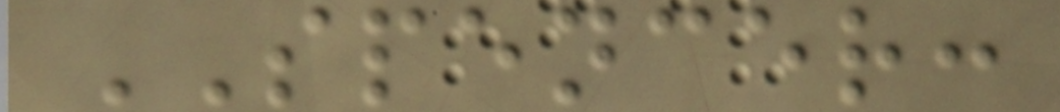SPENCER:
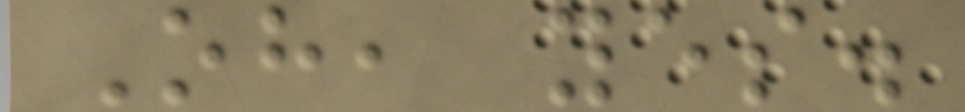Oh, yes.
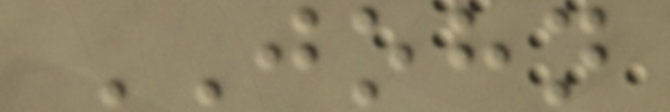JOHN
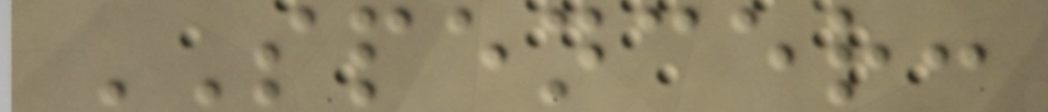SPENCER:
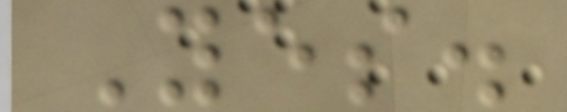Yes.
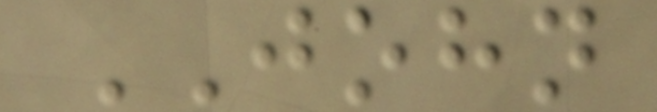JOHN
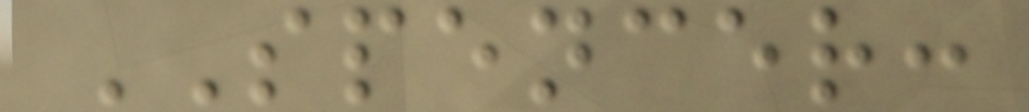SPENCER:
